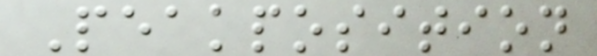Peakposition
